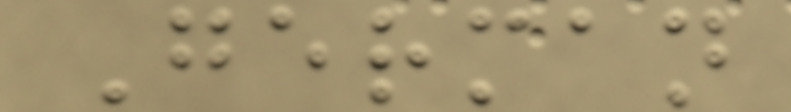German
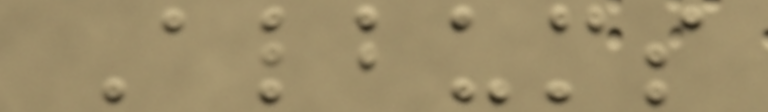Albums
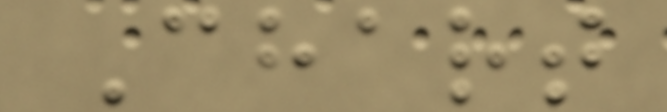Chart
